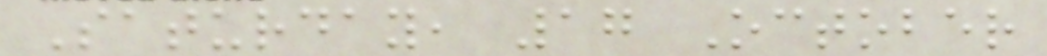Saturday, 17 October
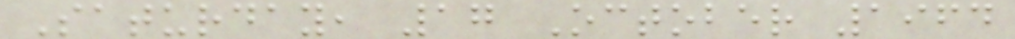Saturday, 17 October 1964
